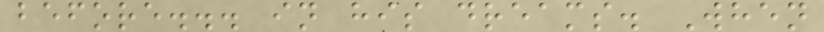before... in his dreams. When
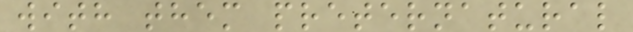with them preternatural
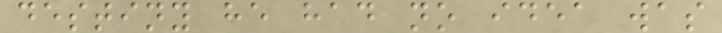destiny he had no idea was
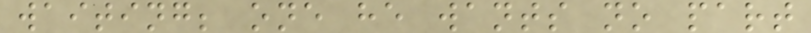waiting; one he wants no part
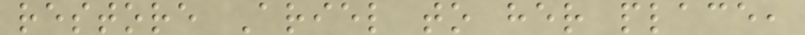restore Ariel to her place,
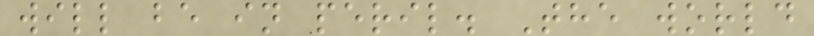will be in peril. The world
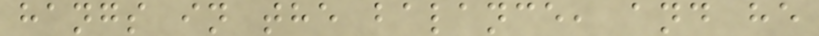hangs in the balance, and he
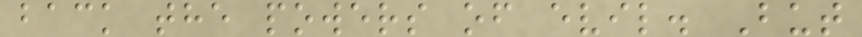back the powers of evil. But
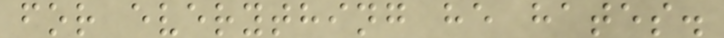for everything he hates.
